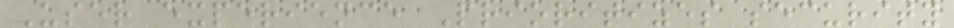User experience Prioritizes security
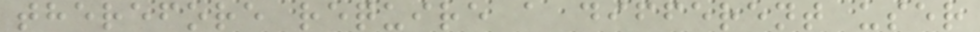therefore require a different user
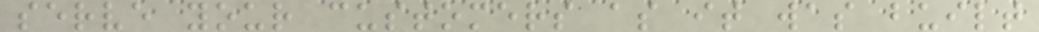serve your customers as it was built
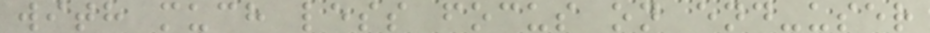with much less focus on end-user
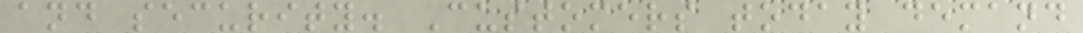and security. Customers today demand
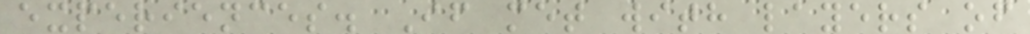experiences. If met with layers of
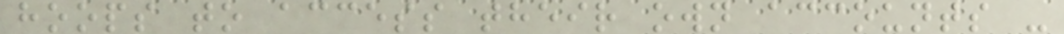hoops to access their own accounts -
